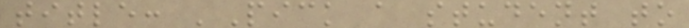title: 'Pick a student to
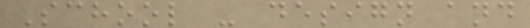School - design and
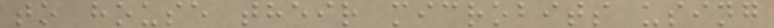to house their microbits using
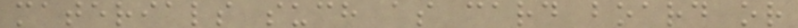materials such as card board or
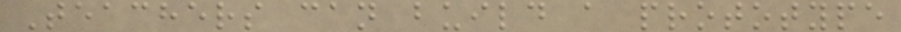Teachers can build a prototype
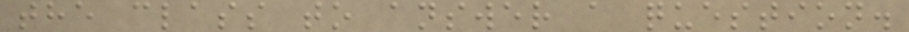the class to answer a question.
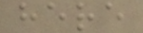here
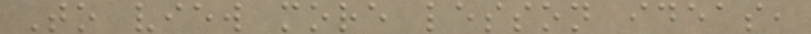To view more lesson ideas,
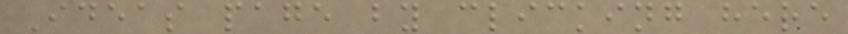Ideas page by clicking here
